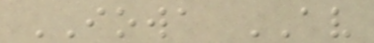IOWA AV
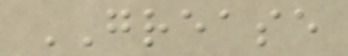GREASE
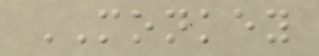MONKEY
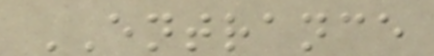ENTRANCE
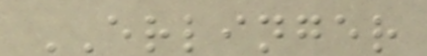ERLINGER
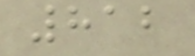812
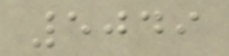5049
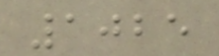1025
